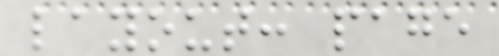layout: page
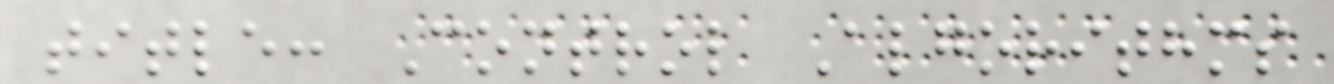title: Control Algorithms
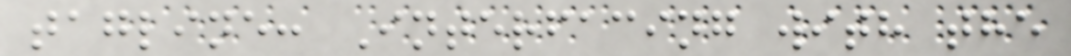tagline: Interfacing with the
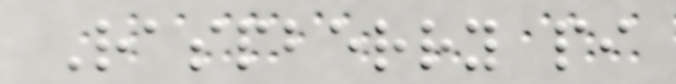Raspberry pi
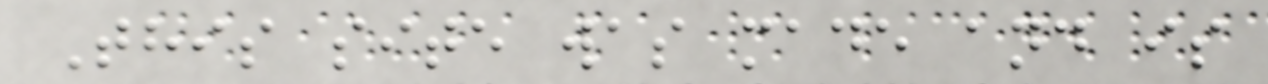This site was made and is
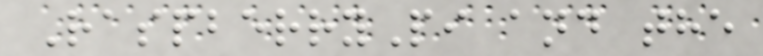RaspberryPi and the
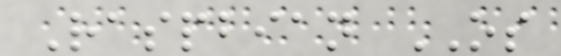Raspbian OS
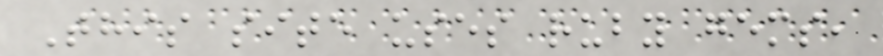This site uses ruby gems,
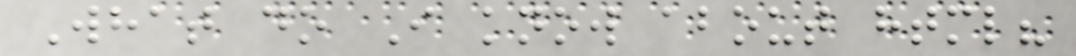What do I know about html?
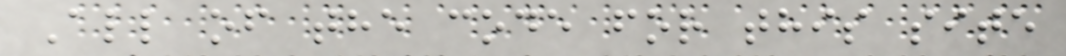All of the code for this site
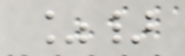%}
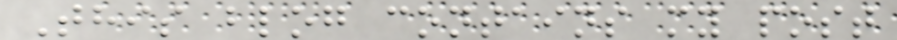This blog contains my post
